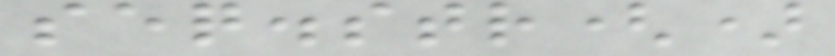seq.str()
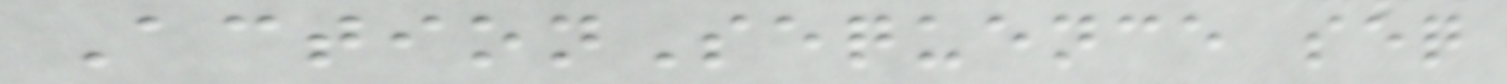ActionSequence seq
